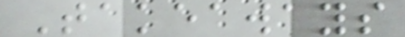Takeaways
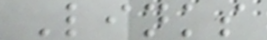Links
